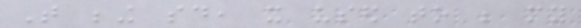That being said, it used to be my
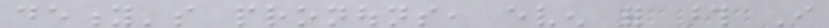deity's pronouns, even for those I
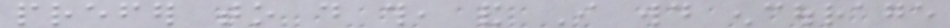prefer to do this, and I would encourage
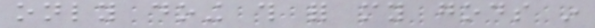only doing this for my gods in
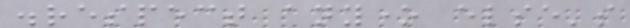disrespect anyone else's
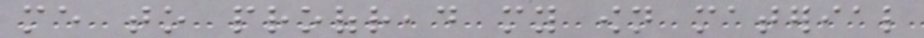me to proofread my own material
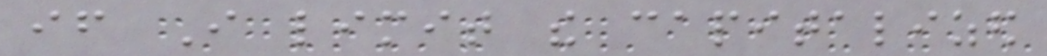if I limit the capitalized
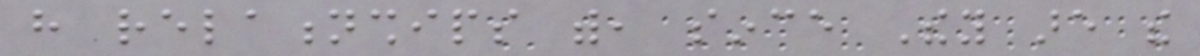have relationships with, since They are the
